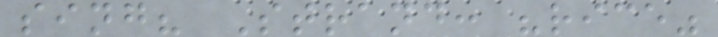sing? Strand: "rice"
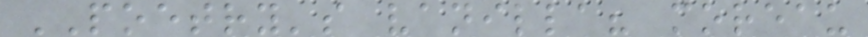POETRY's vanilla? moreau
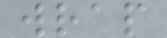wrap
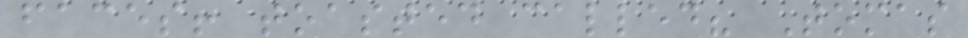faces! toasted called? Tomas
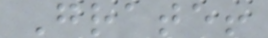Grate!
